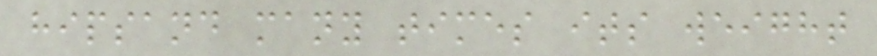hipsand many times its weight
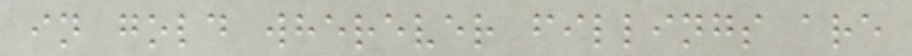in gold wherever fillings are
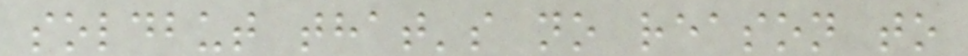soldbut that's no reason to
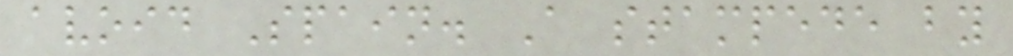avoid Spain. A stampede by
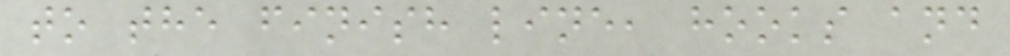to the finish line, hooks and
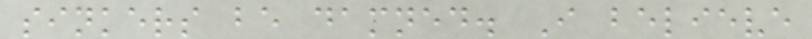sinkers be damned. I believe
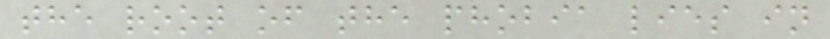the root of the phobia lies in
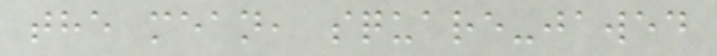the mean, square-jawed
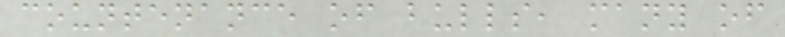countenance of bulls, many of
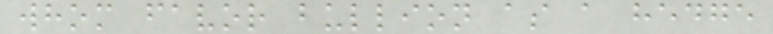whom favor bullion as a hedge
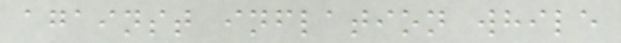against inflation while
